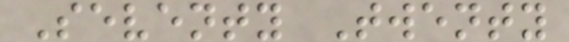Seventy Twenty
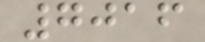7016
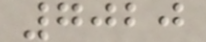7020
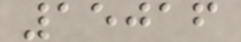15016
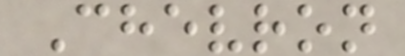Chevron
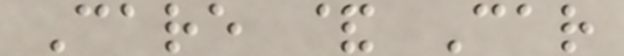Care & Car
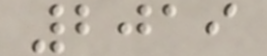2019
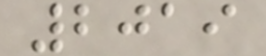2019
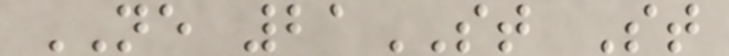NE 21ST St
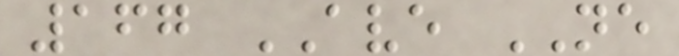167 AVE NE
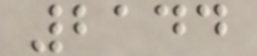2144
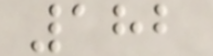182
